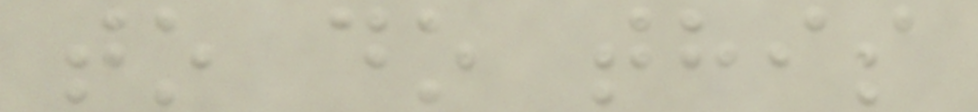to do this
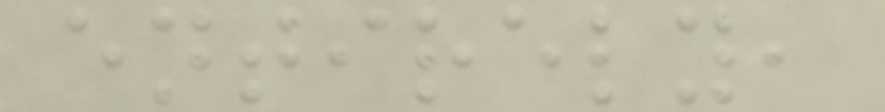entirely,
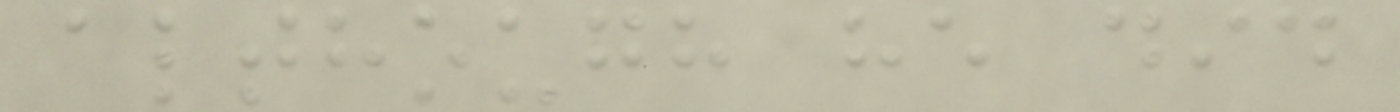although he did
